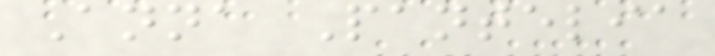Anna Pantelia
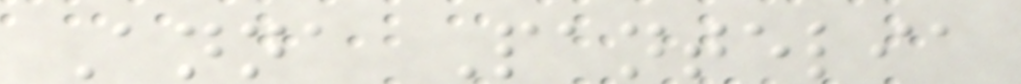Anna Pantelia
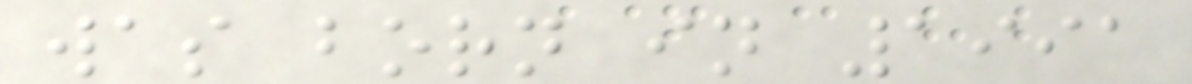was born in 1991
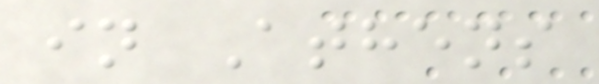in Athens
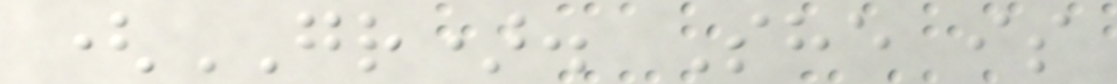(GR). She is
